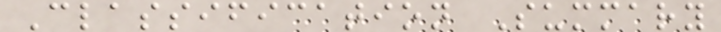Classification Summary
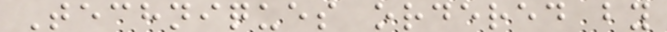Techniques ordered by
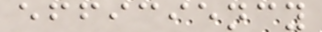efficiency
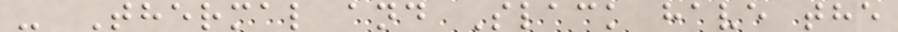- Thermal and Slack have the
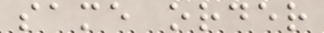same order
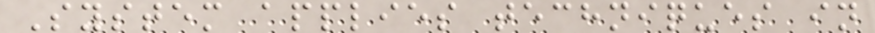System applies techniques in
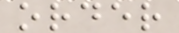order
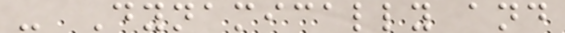- Dynamically and
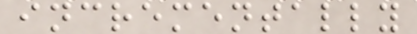incrementally
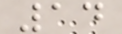14
